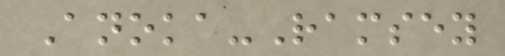Anoka-Ramsey
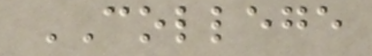COLLEGE
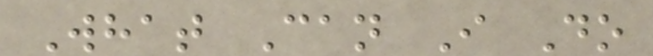What Can I Do
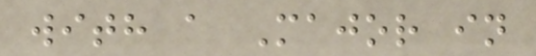with a Major in
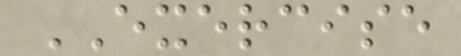EXERCISE
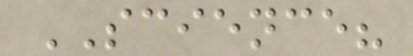SCIENCE?
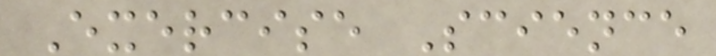Exercise Science
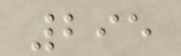295
